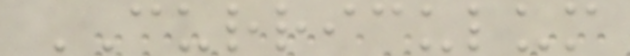CURRICULUM
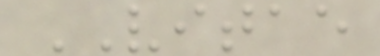VITAE
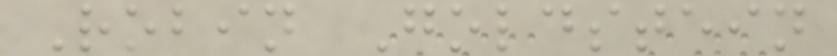Robin Goldstein
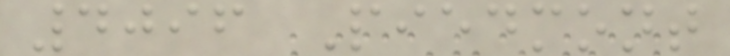4096 Piedmont
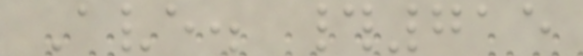Ave. #715
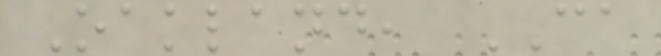Oakland, CA
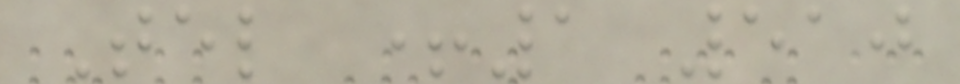Tel +1 510
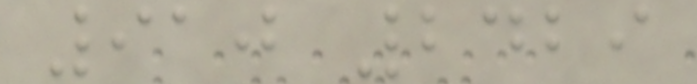910 2429
